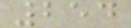254
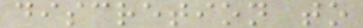discretion to
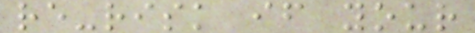re-risk if your
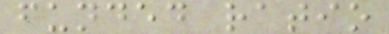funded ratio
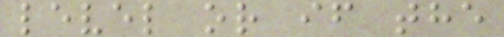level or if the
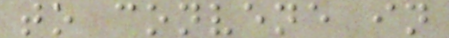to convene in
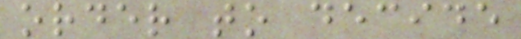order to decide
